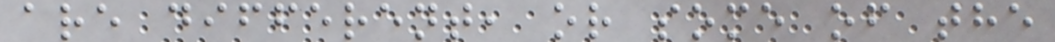are different, or some of the
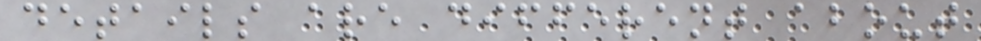details are different about
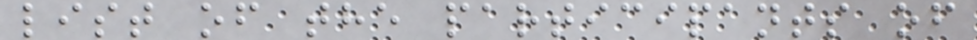list of the participants of
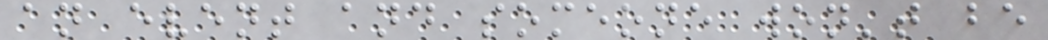an event and someone won't be
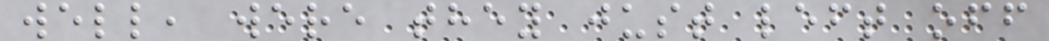well, were they just left off
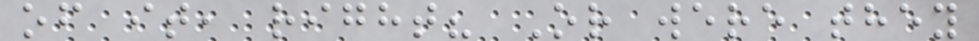of it, right? Or were they
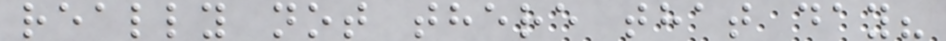really not there that day?
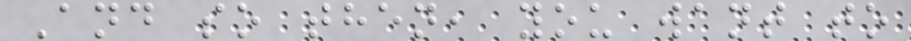And so then, you want to
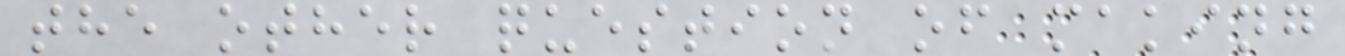the other question of making
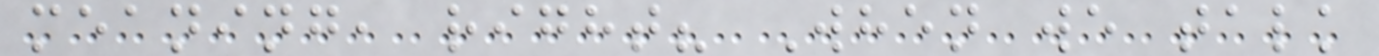meaning, right? When we talk
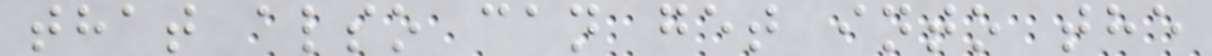that also can get into the
